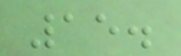15.
